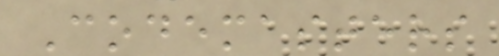Codemasters
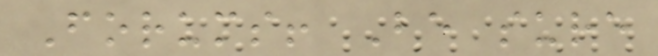Forums! Be sure
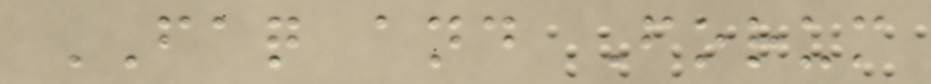FAQ and Forum
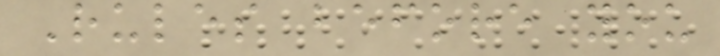Rules before you
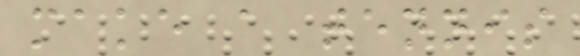make a tennis
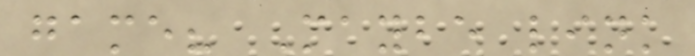game? Maybe link
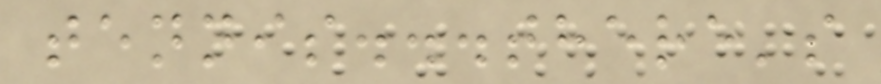tennis...there's
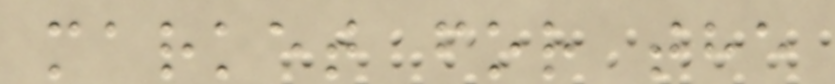market for the
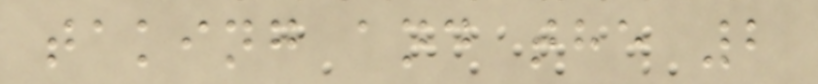taking and the 2
